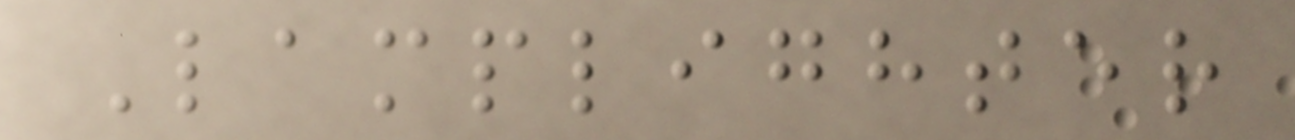Lamplighter
